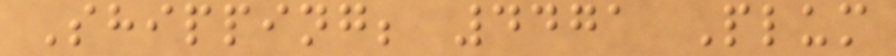Shipping; 4471 Plum
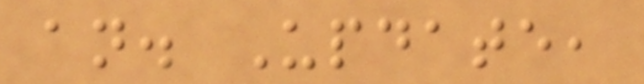an. Update,
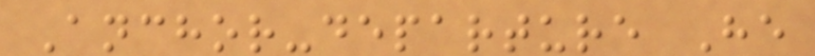Anchor-departure He
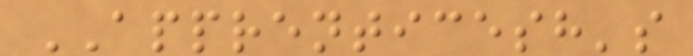APPRENTICESH's
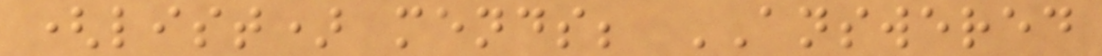(list) mends; ANSWERED
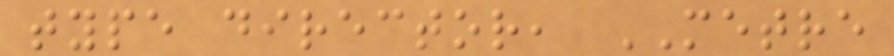type director, METRE
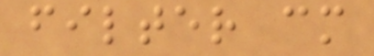filter cm
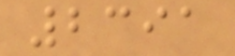2391
